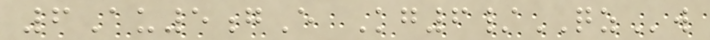6Au5gE Kg6/QZw
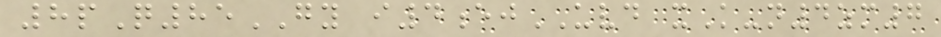8pQ85GY i4ejUVD xK-n4zm7
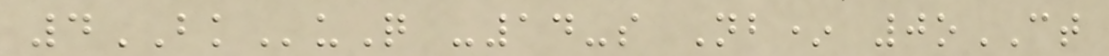4BKuQ -14-s Nb* 0oCT
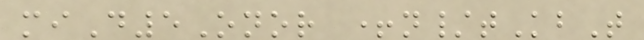miD5Onor +n/tKbT
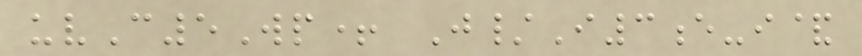uvC5Wp+ J/I3e-i&
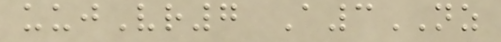uujVr7 A3NZ
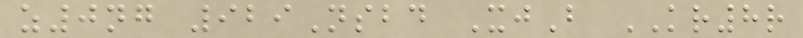z0ng 929Nsbd XjB KR8r
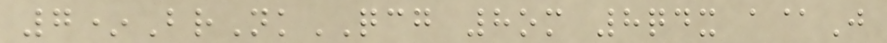7*BrNkQCG 8om 8qdx a@J
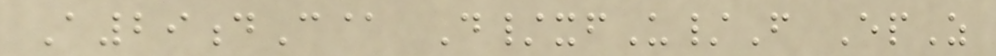A29dC@ D/xfU/F EpZ
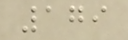179
